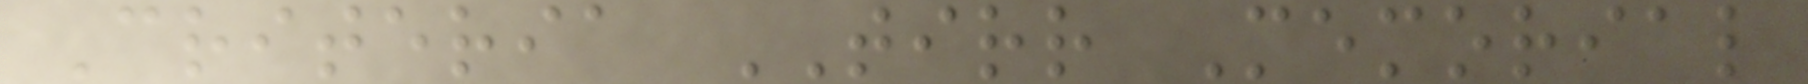Criteria TIRR Memorial
